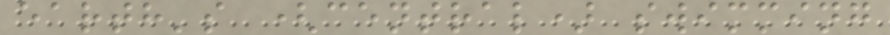earth's (central) swimming
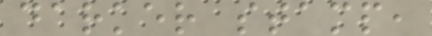darker stamp,
